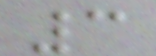3
